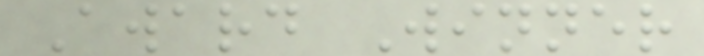Award Winner
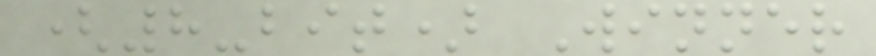(8-bit) Winner
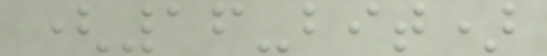(16-bit)
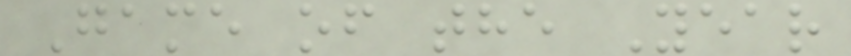Game of the Year
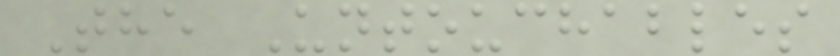The Untouchables
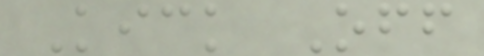Kick Off
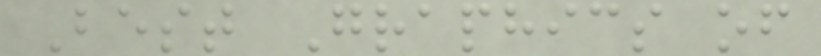Best Graphics of
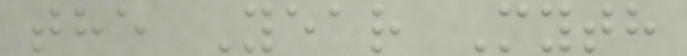the Year Myth
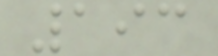193
